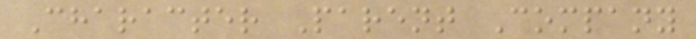Character Parent Company
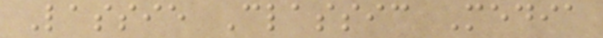Lassie Classic Media
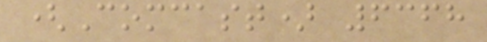(Comcast) 6368
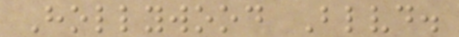Hollywood Blvd.
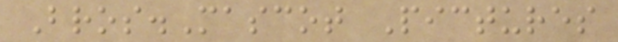Bros.Mascot Pictures
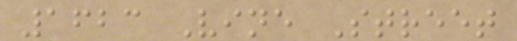1623 Vine Street
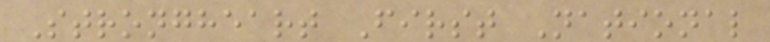Strongheart First National
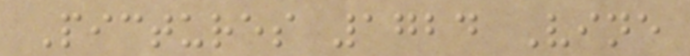Pictures 1724 Vine
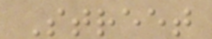Street
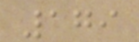179
